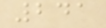241
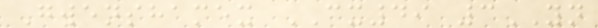Gwenshamex CX49 3YN
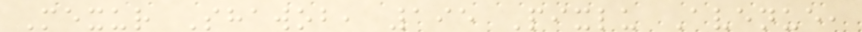Mexur Shawob, 195 Pixlu Avenue,
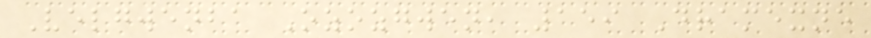Velgwenba Ozozgwen, 159 Dramexne
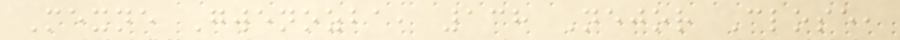Mexne Gwenozba, 138 Nejor Close,
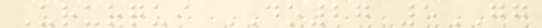Ururqui DO27 5GG
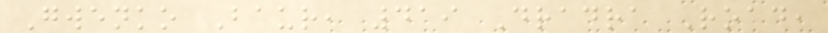Gwenko Baur, 419 Dradra Road,
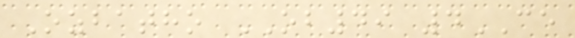Ozbatho OB49 4CE
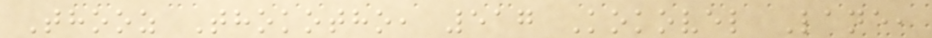Thooz Thokotho, 517 Kokovel Lane,
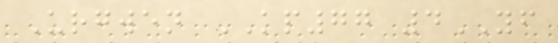Urgwen KP77 4YF
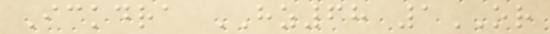Ickdra HZ68 1OR
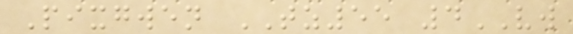Pixgwen TZ55 4VW
